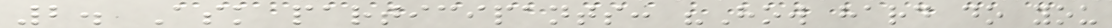2. Ask participants: "How hard do you
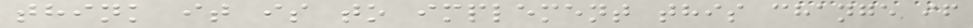think it is to implement this change if
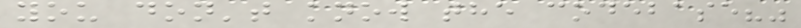you don't know the codebase?"
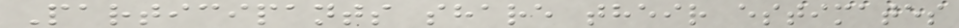Participants share their estimates
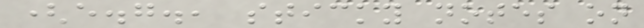(e.g., sticky notes on
